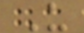U
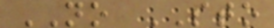NO STO
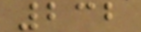232
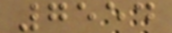7554
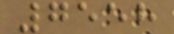7558
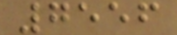7556
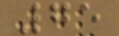75
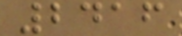2416
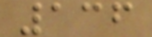136
